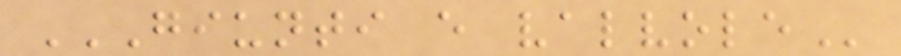GIUNTI E VALVOLE
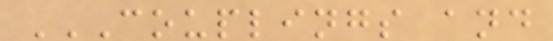COUPLINGS AND
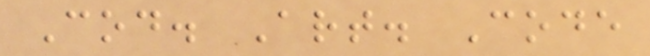Cod. Art. Code
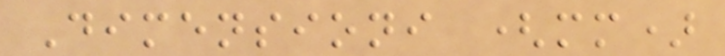Dimensioni (mm)
